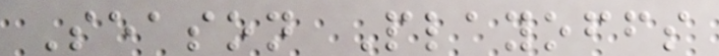Season Playoffs
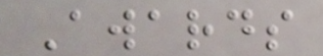Awards
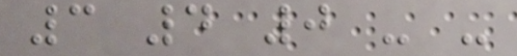3 4 0 - -
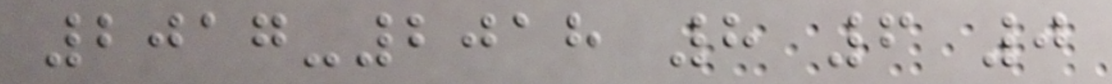2017-2018 8 6 0
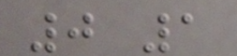0 1
